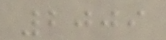2009
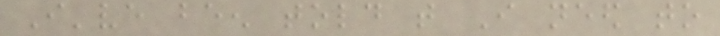I've been told that I need to
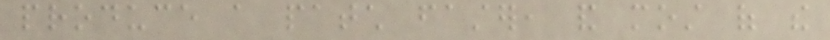produce a patch faster, and most of the
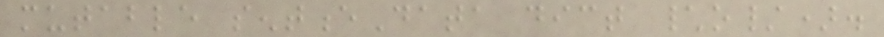mutable sentenceData dict \o/).
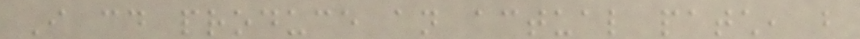I could produce an actual patch, but
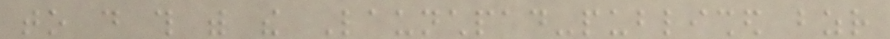to do this with the Launchpad-published bzr
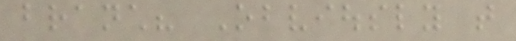branch? Obviously that
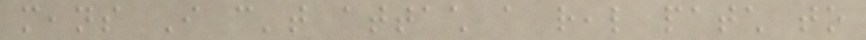means I can't attach a real patch to
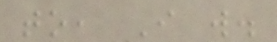to, I will.
